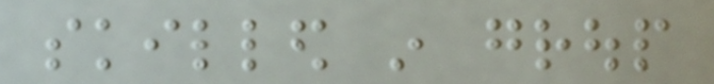skilled in group
